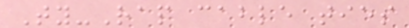Ty-Rap cable ties
